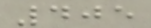405
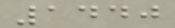1440
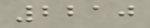2210
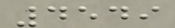4549
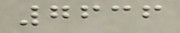7636
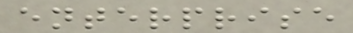enterprise
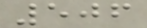506
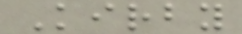Kirby
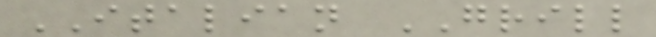ITALIAN GRILL
